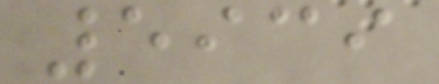5939
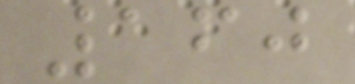160
